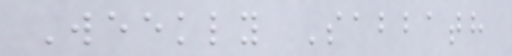Weekly Sabbath
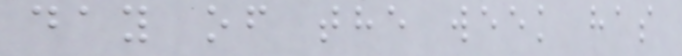day of the week has
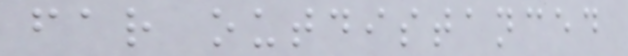far outdistanced
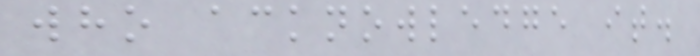who acknowledge it.
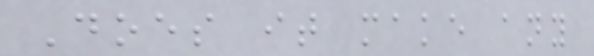Does it make any
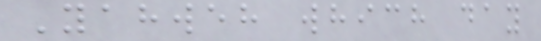Yahweh which day
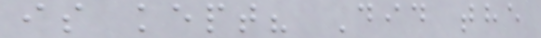is kept? Did the
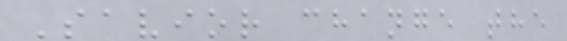Savior change the
